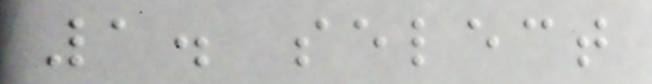1. select
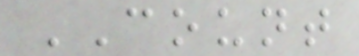COUNT
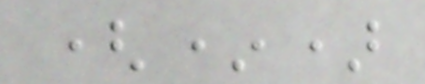(*)
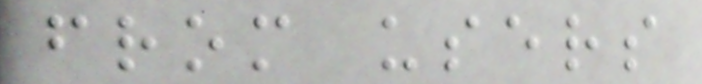from users
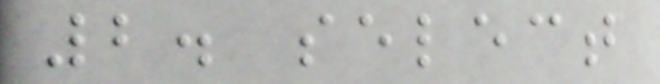2. select
